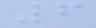6
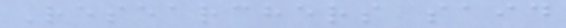Researchers said
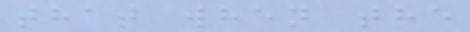that when the
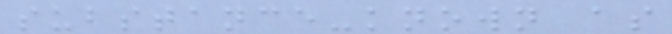substance-known as
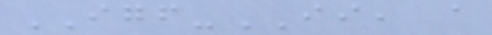IGF-II, a
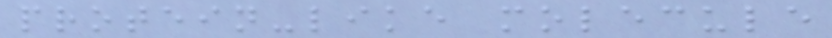protein-like molecule
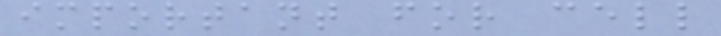important for cell
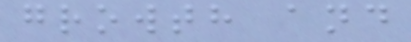growth and
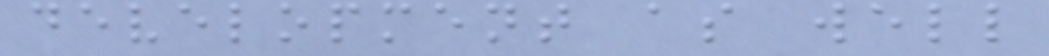development as well
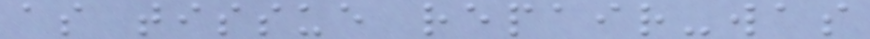as tissue repair-was
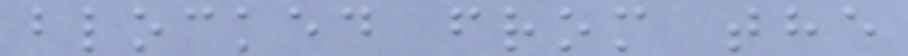blocked from the
